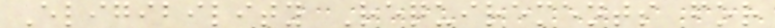Eligibility Requirements for
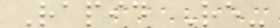Rapid Re-
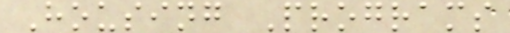Housing Programs
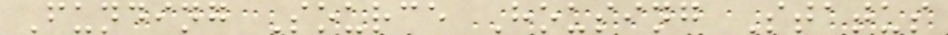Funding Source Housing Status
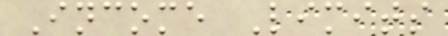Income Limits
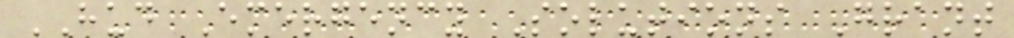HUD Emergency Solutions Grant
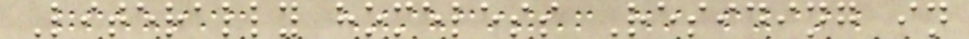Literally homeless Residing in
